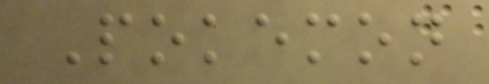Pokemon
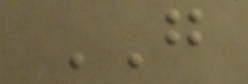GO
